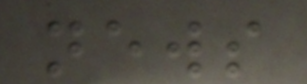news
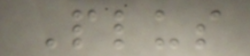Plus
